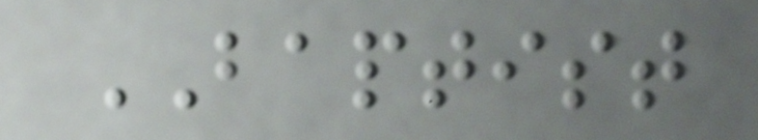BAPTIST
